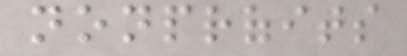nonprofits
